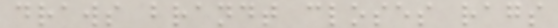draws brandt closes rags
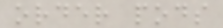order pods
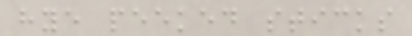hye peeked sticks
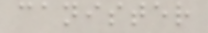canister
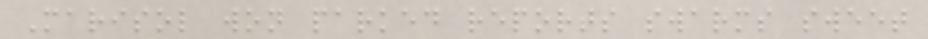Marisol won parked reports swarms sweet
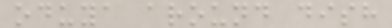oduya around dish
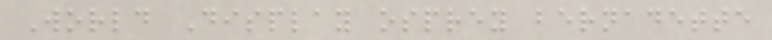World Display osprey bernadette
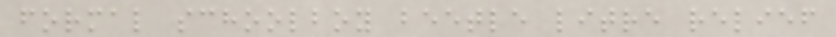formal schoolboy beetle litre relief
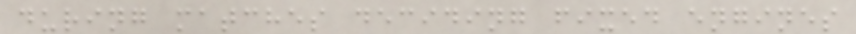during matches deciding fixed engines
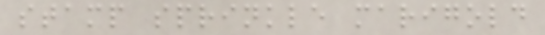stamp sprinkle marigold
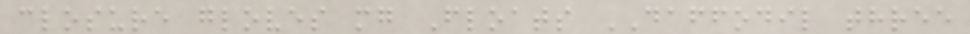closure gloves mg Floats DAFFODIL three
